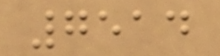7514
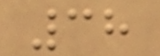38
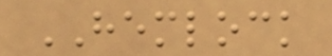HEMLOCK
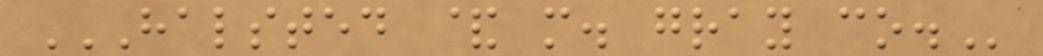HALSTED & M. GRAY CO.
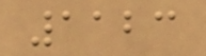1123
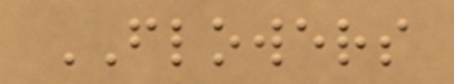FLOWERS
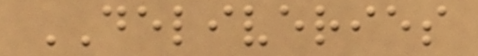DELIVERIES
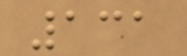131
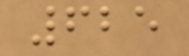625
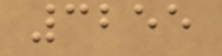3255
